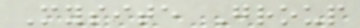Mysite Group
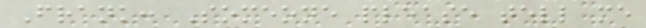Frank: Someone please tell me
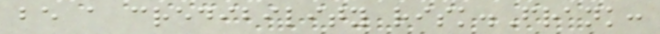be a credibility risk.Frank:
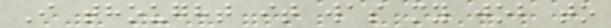I thought it was my job to
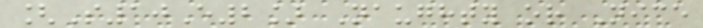[S10E2] Naughty or Nice
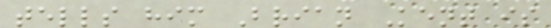tells him Brian Kent is
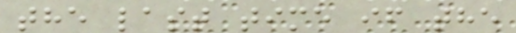the last time if the
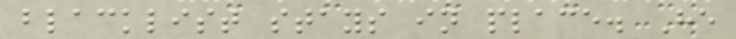blacklist stays in place. He
